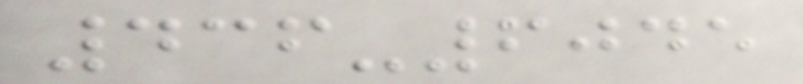436-6045
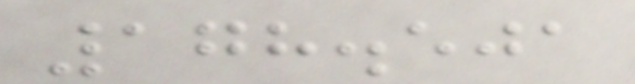178.501
